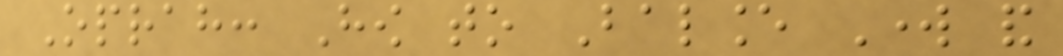Oprah: How to Balance Work and
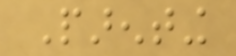Parenting
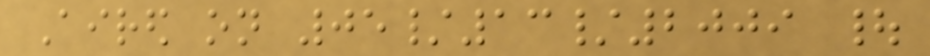Aired on 05/13/2009 |
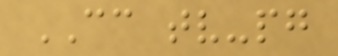CC tv-pg
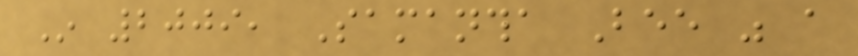In 2009, Samantha Bee was a
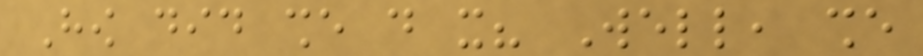How did she do it? Well, she
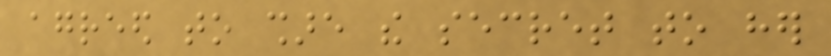agreed to share the secret to her
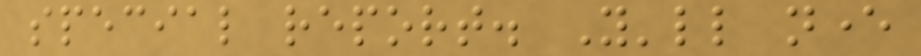special report. You'll never
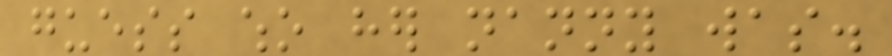guess who her nanny was.
